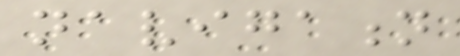navigation
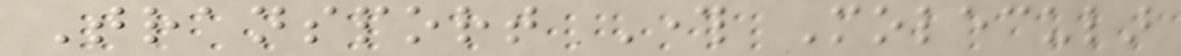Transport Through Molecular
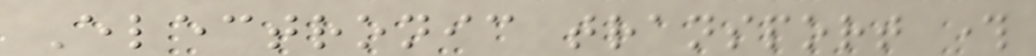Electronic transport through
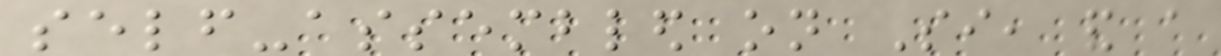self-assembled on Si, and a
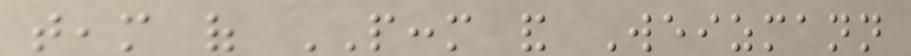team of PCCM and Weizmann
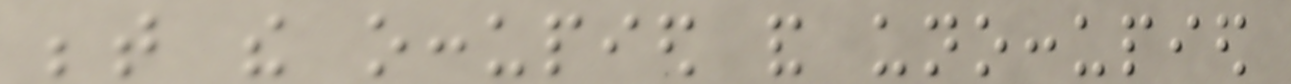between the occupied and unoccupied
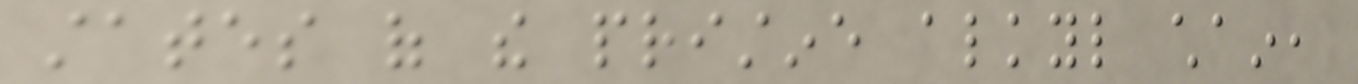states of the pristine alkyl chain,
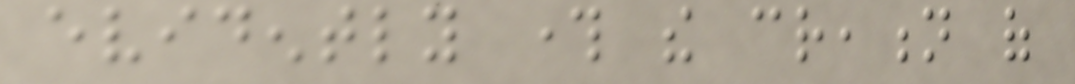evidently through the creation of
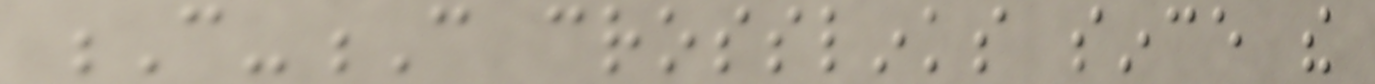C-C crosslinks since the
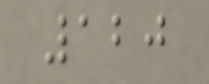120
